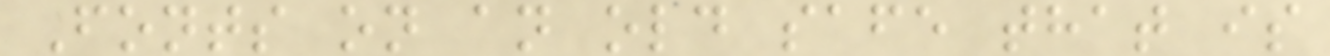Fonts on an old safe that is
